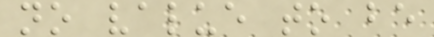no value to be
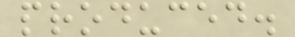produced.
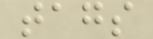tags
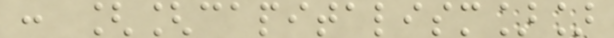: [[capitalism]]
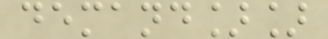demand]]
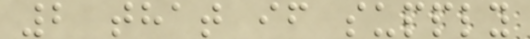2 that if supply
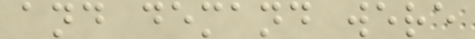and demand were
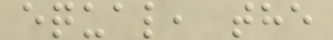equal, the
